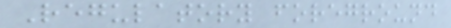Regulatory foreground
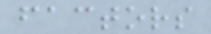factors
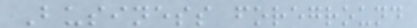Business foreground
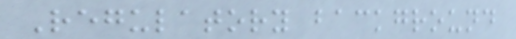Regulatory background
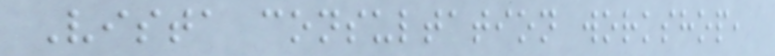Vista consultation workshop,
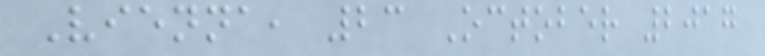Vienna, 23 October 2017
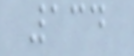134
